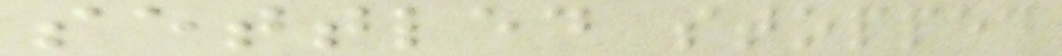settled stopped
